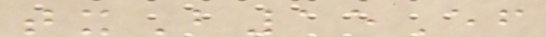txB15Ef
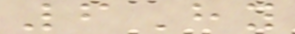6Hy
